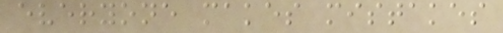everyone makes mistakes
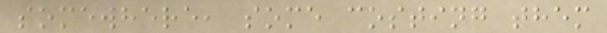somewhere, some costing them
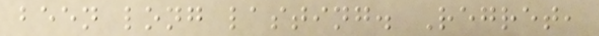been long lasting. Regret,
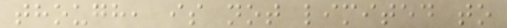though, is not limited to
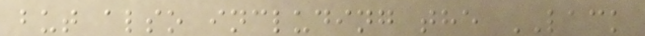but also including the LACK
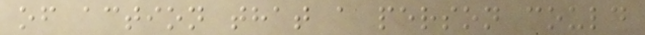of action that a person could
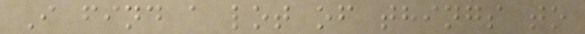I find a lot of things to
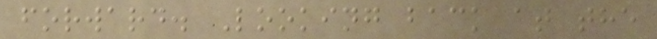forward. Looking back at the
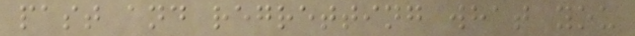past and regretting what you
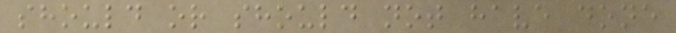should or should not have done
